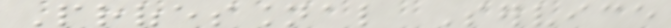Professional Service
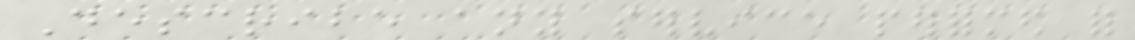Describe any service performed for
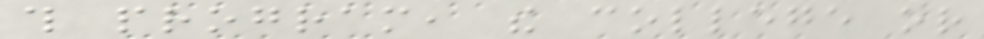this program, the college or
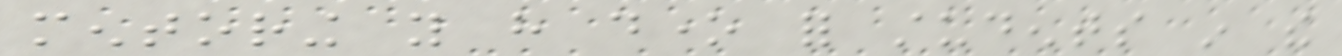mentoring you have done for students in the
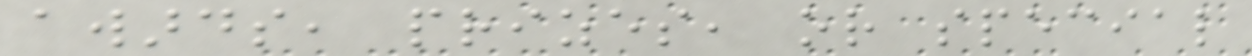awards, prizes, or special
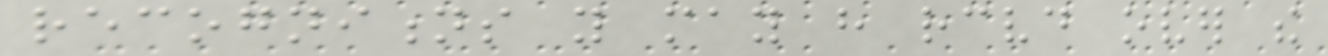recognitions you may have received over the
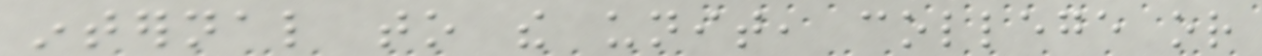internal to the unit, college or
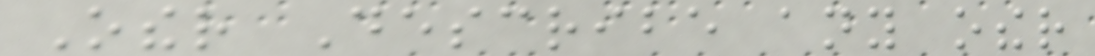Other Describe any other
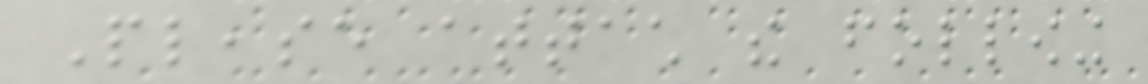Please attach the following
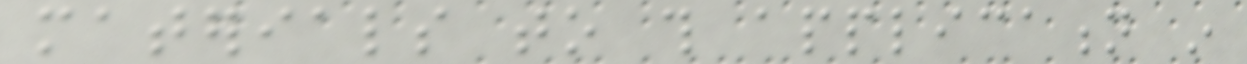materials to this application in
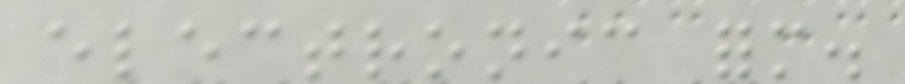electronic form.
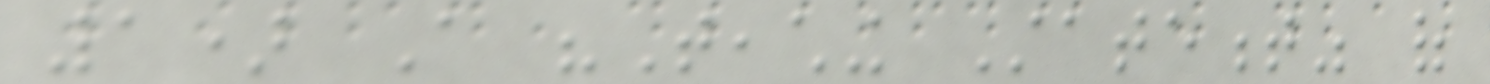1) A "Teaching Statement" of
